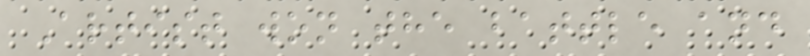Artist won the battle and
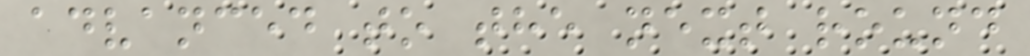advanced to the next round
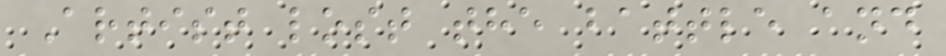Artist lost the battle and
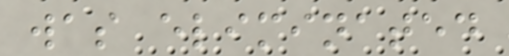was eliminated
